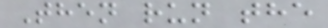Then run the
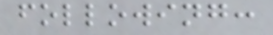following:
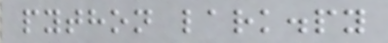python lark.py
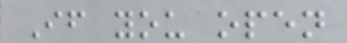If you open
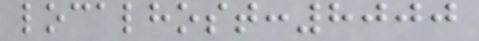localhost:8000
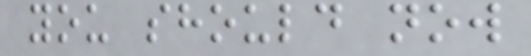you should now
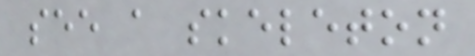see a skeleton
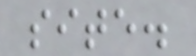site.
